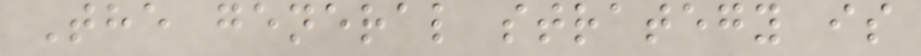The general strategy is
